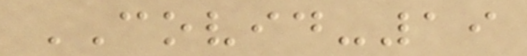COVID-19
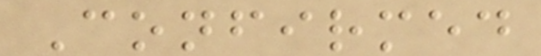Confirmed
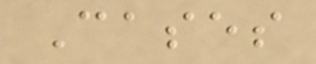Cases
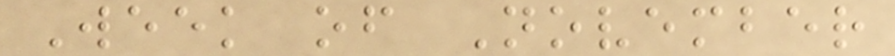Week of November
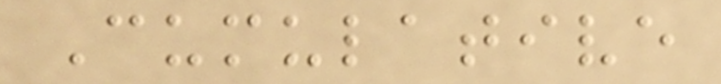Cumulative
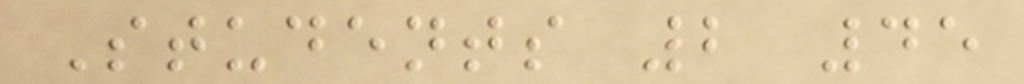Students 2 45
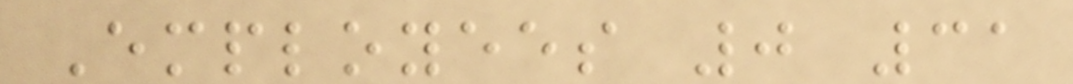Employees 0 31
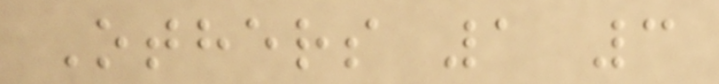Others 1 3
